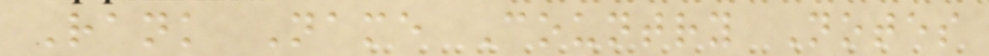Rank Name Country Notes
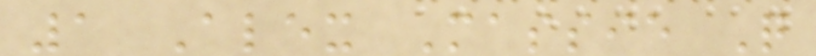1 Alex Massie Q
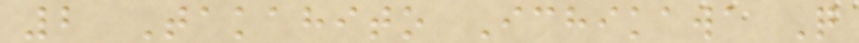2 Takahito Ichikawa Q
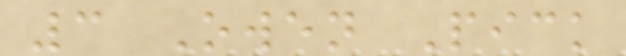3 Owen Pick
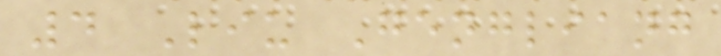4 Liu Gengliang
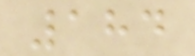184
